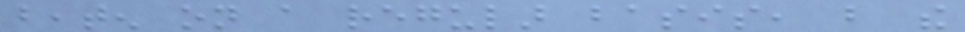beaten on a regular basis, but the
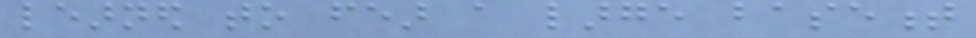learned to fear a large basement
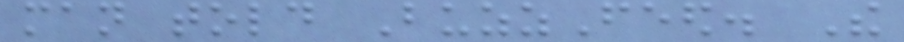man told BuzzFeed. The
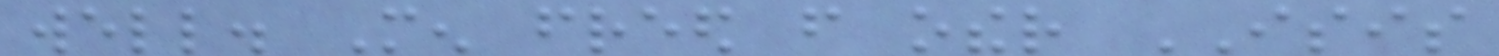well. Men freed from other ISIS
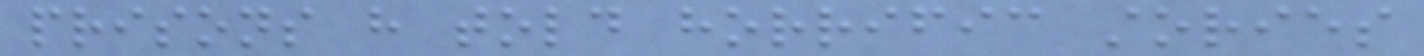prisons have told horrific stories
